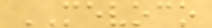MEVOCO
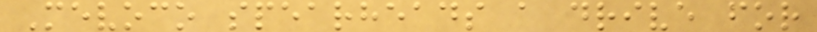Mevoco spearheads a drive for
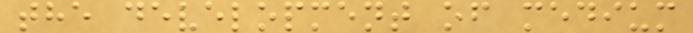the development of medium
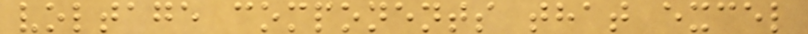voltage components that excel
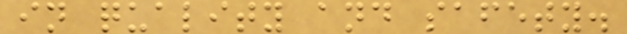in quality and safety.
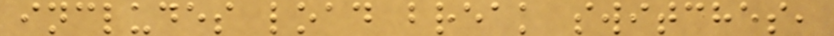includes load break switches,
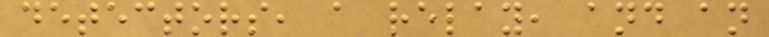detectors, a relay, and an
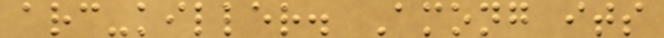arc-killer. Among its
